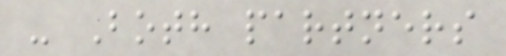- Both partners
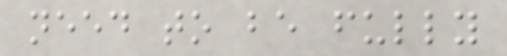need to be fully
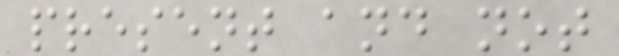present and not
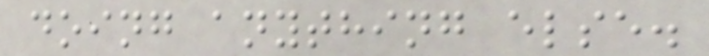doing anything else.
